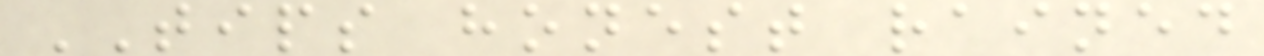TIPS honest rained
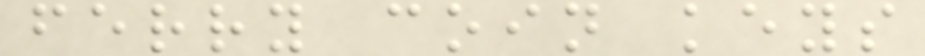ferry coin keys
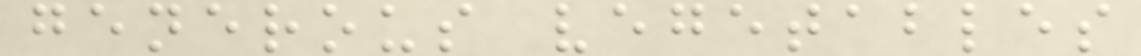generous vegetables
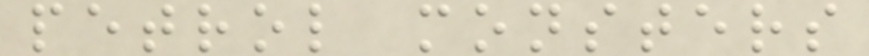petrol monsters
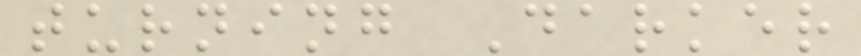turning Darker
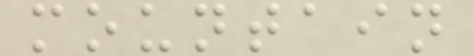mountain
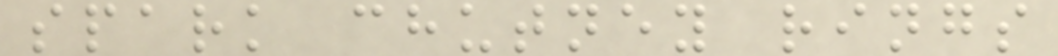spark chutney rings
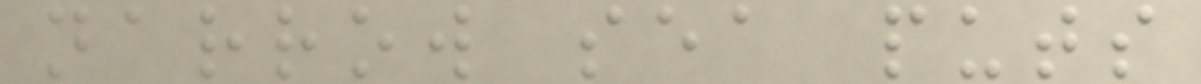narrow sea puts
